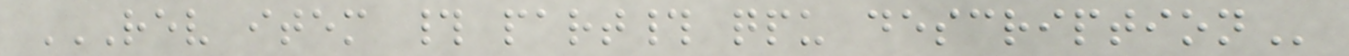REV ITEM # PART# QPU DESCRIPTION
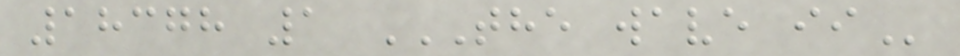18378 1 THE WAVE II
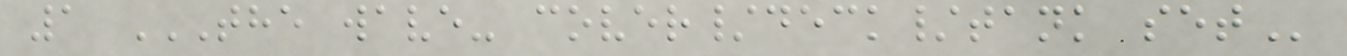1 THE WAVE- COVER/DECK/TANK SET
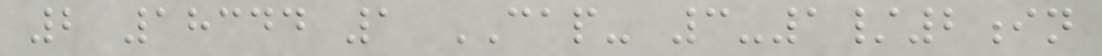2 18344 1 CAP- 3-1/2in
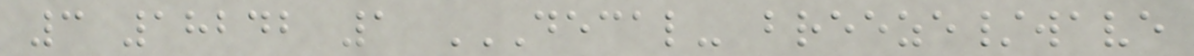3 18242 1 DECAL- BREEZE/WAVE
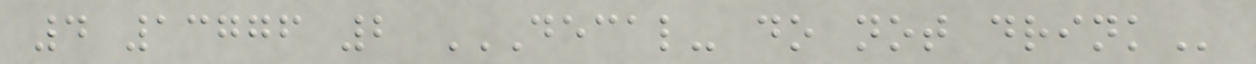4 13776 2 DECAL- DO NOT DRINK
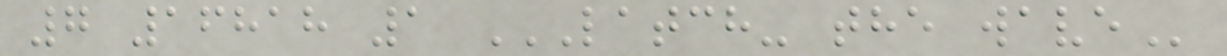7 16818 1 LATCH- THE WAVE
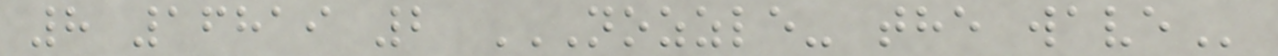8 16819 2 NOZZLE- THE WAVE
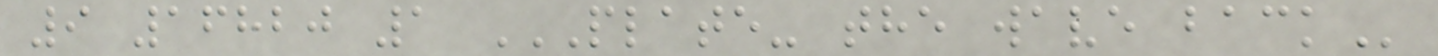9 16820 1 PLATE- THE WAVE BACK
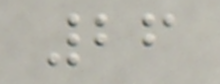26
